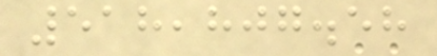518,807.58
